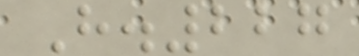H.227
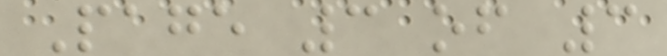Page 3 of 3
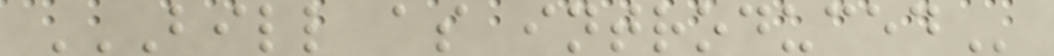BILL AS INTRODUCED
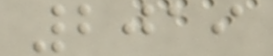2019
